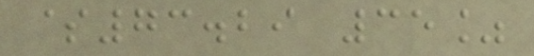$73.29 35%
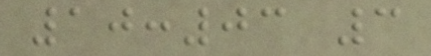10:03 3
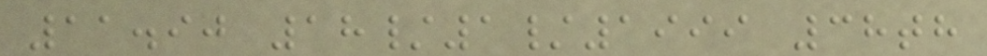11.90 18/1/1999 38th
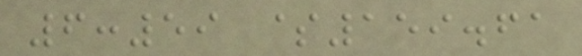6:59 $159.61
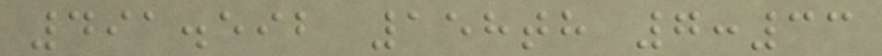491.592 158th 7:33
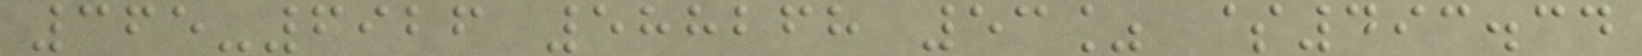365-6926 588268 53% $493.34
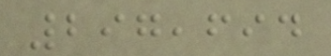297,694
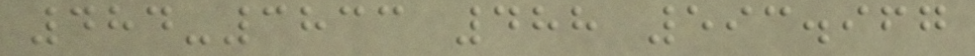484-3833 488 593.967
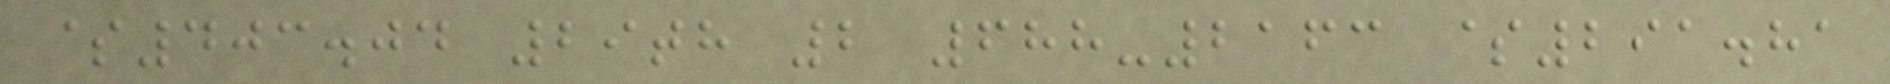$403.04 29th 2 688-2163 $291.81
